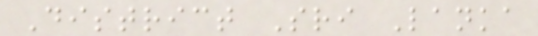District Sri Lanka
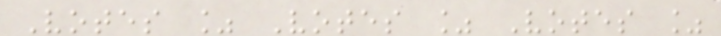Votes % Votes % Votes %
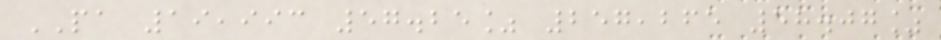PA 19,993 57.25% 257,265 58.07%
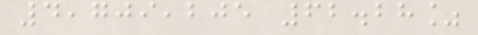4,709,205 62.28%
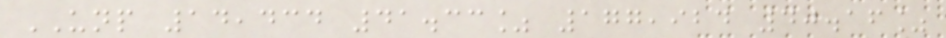UNP 14,434 41.33% 177,924 40.16%
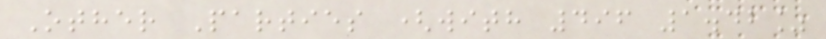Other Parties (with 496 1.42%
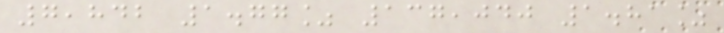7,842 1.77% 137,040 1.81%
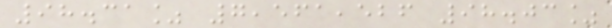98.31% 7,561,526 98.03%
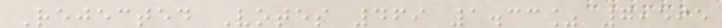Rejected Votes 469 1.33% 7,595
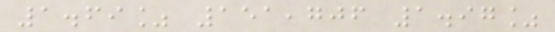1.69% 151,706 1.97%
